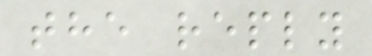the reply
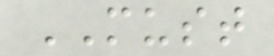MUST
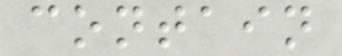contain
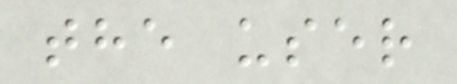the user
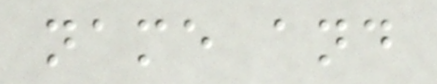name and
